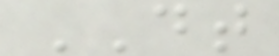DT
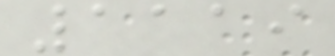1119
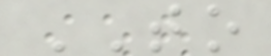TO
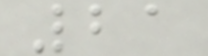21
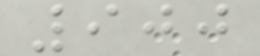900
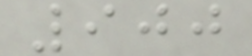900
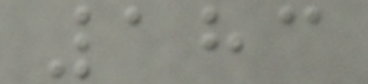183
